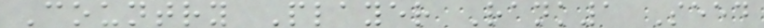Country Player Rank1 Seed
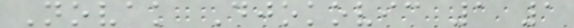Novak Djokovic 1 1
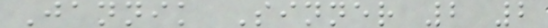Jannik Sinner 2 2
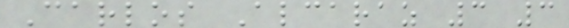Carlos Alcaraz 3 3
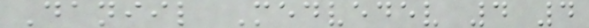Daniil Medvedev 4 4
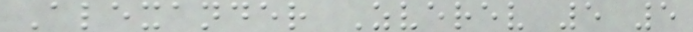Alexander Zverev 5 5
